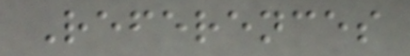References
